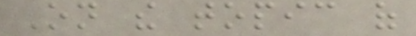On the topic of
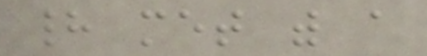had met with a
